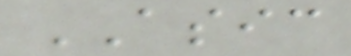ASIC
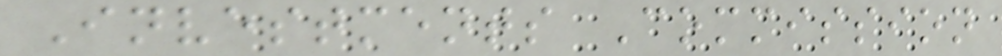Investments Commission
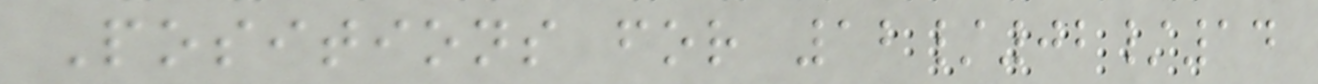Positions for 12/02/14
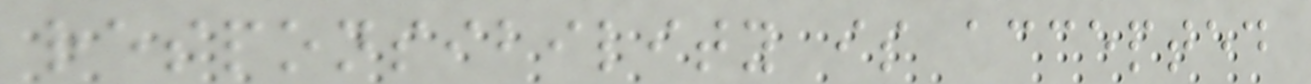responsibility is accepted
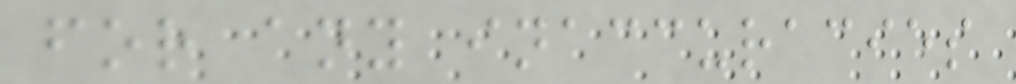for any inaccuracies
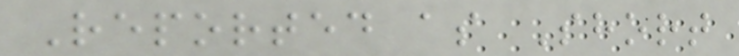Reported as Short
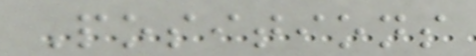Positions
